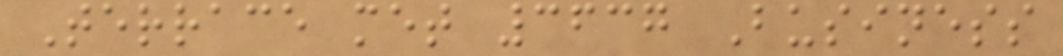Terrace met 3637 Business
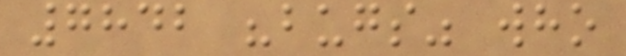7842 "bugs" who
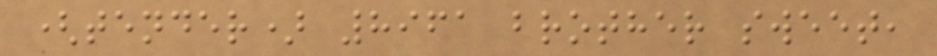(tender) 8961 brother sweet,
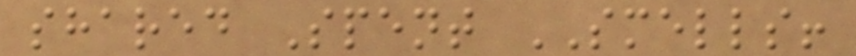shared Spent SMELLS!
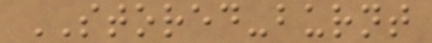STORED-burnt
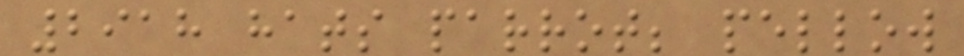2918 hats parrot; pellow
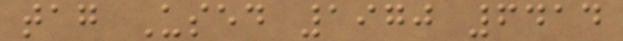tag Used 1970 6414
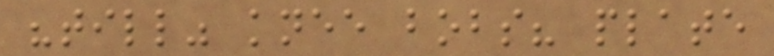"till" knee bobs? plate
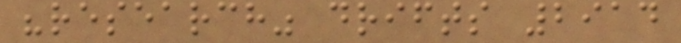"research" drifts 2914
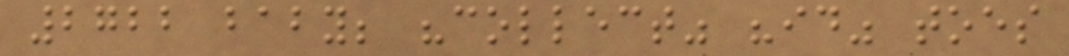2722 baby; "collect" "id" toes
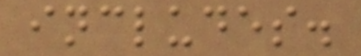includes.
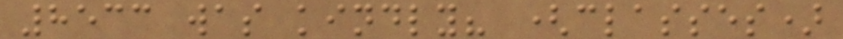8533 was kindly? (classes)
